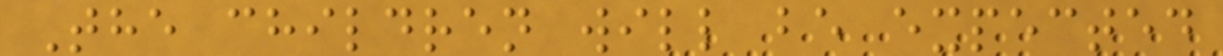The children will be expected
